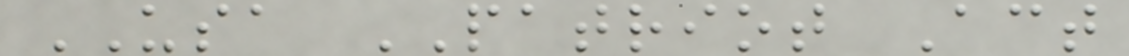USA PATRIOT Act
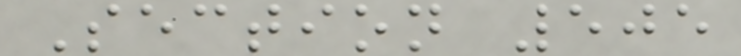Section 505
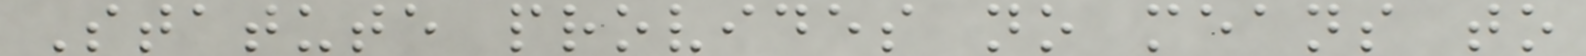Statute provides no means to
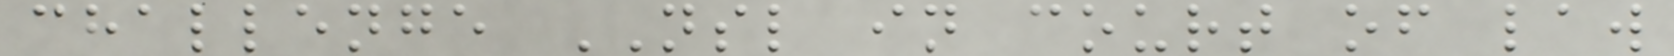challenge NSL in court of law
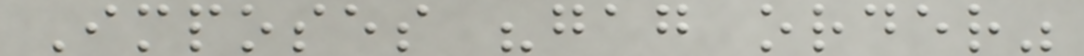Imposes "gag order"
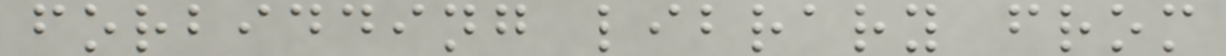forbidding library from
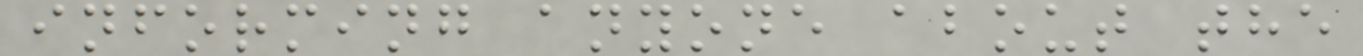informing anyone about the
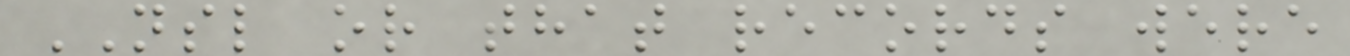NSL or that records were
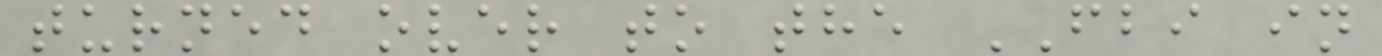turned over to the FBI in
